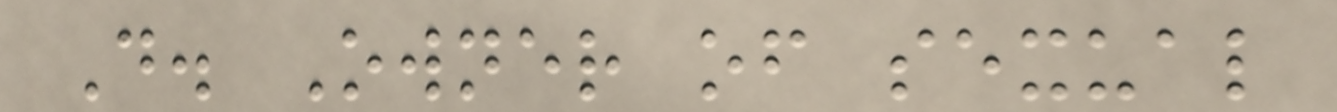D. Owner of sexual
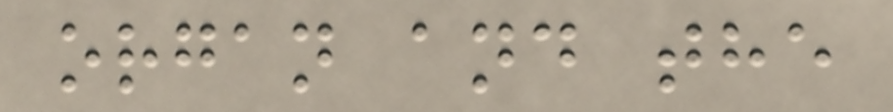organ and the
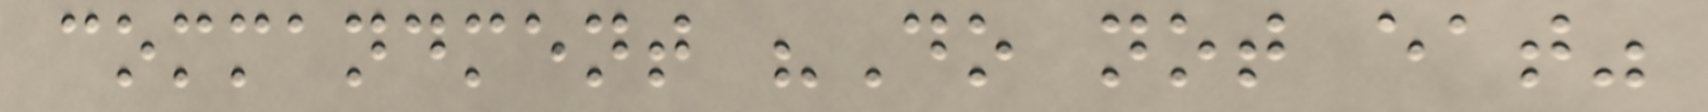commandment "Do not eat"
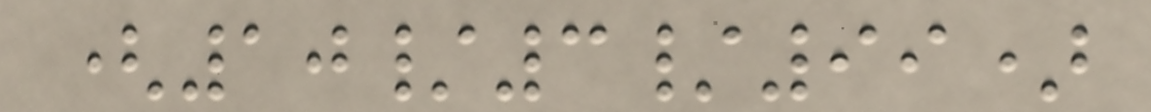(10/3/99)
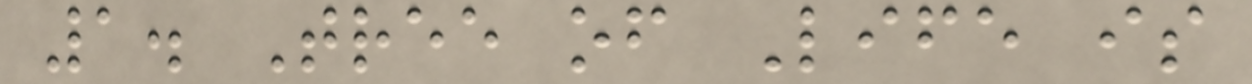1. Tree of Life is
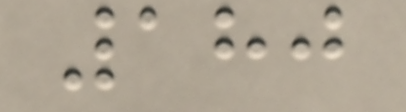180
